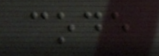code
